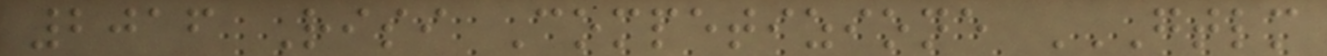2016 Risi Competizione GTLM
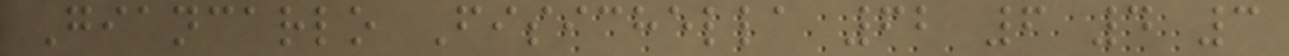Giancarlo Fisichella 62 6 4 3
